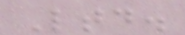Ltd.
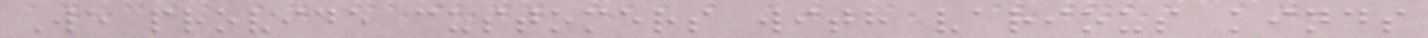We provide customers with various kinds
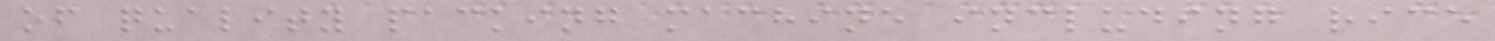of quality packing machine including rice
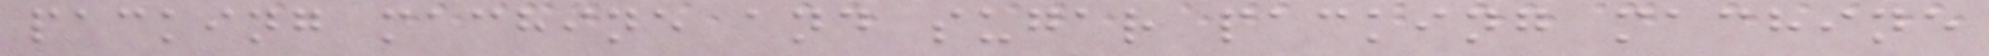packing machine and sugar packing machine
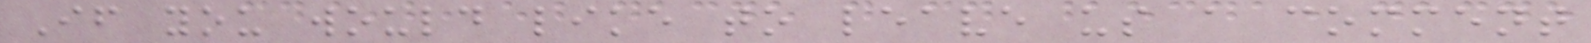If you would like to leave us a comment
